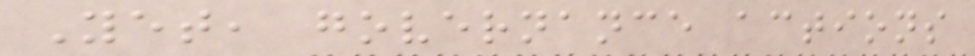Yet, governance actions
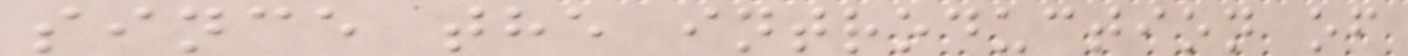since the introduction of
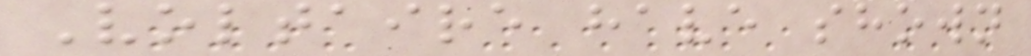Voltaire have shown
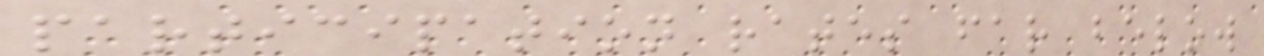participation rates far below
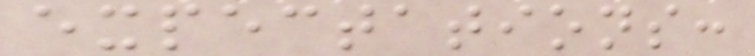expectations:
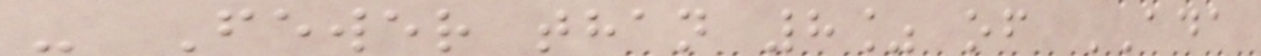- Fewer than 8% of ADA
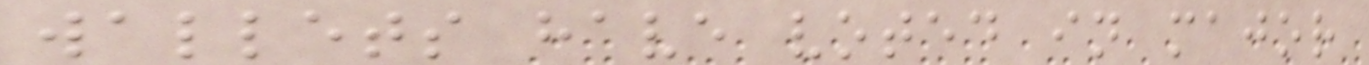wallets have voted in major
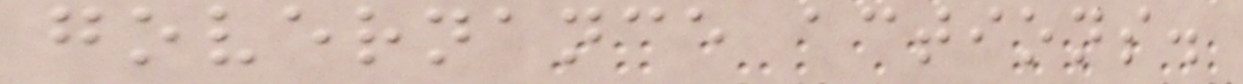governance actions.
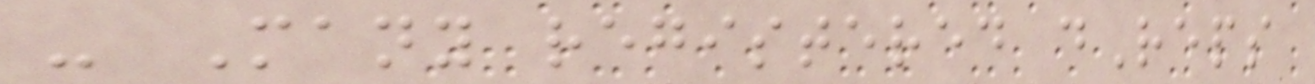- Many registered dReps
